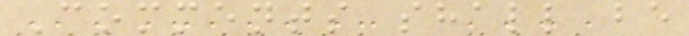Comments shall be
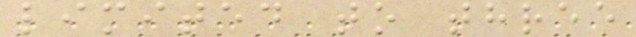limited to three
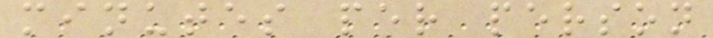minutes per person
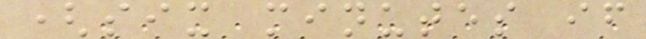(six minutes if
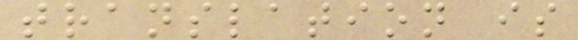translation is
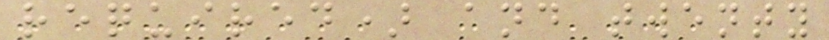required) and twenty
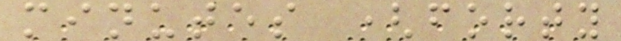minutes (forty
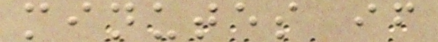minutes if
